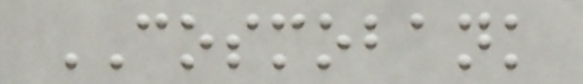COSMOBANK
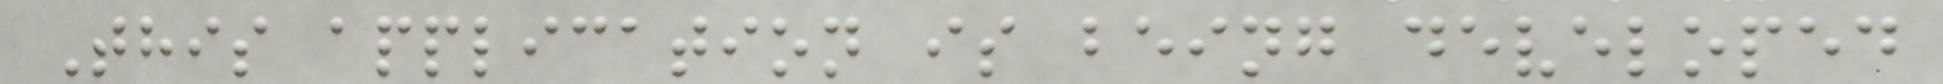This application is being developed
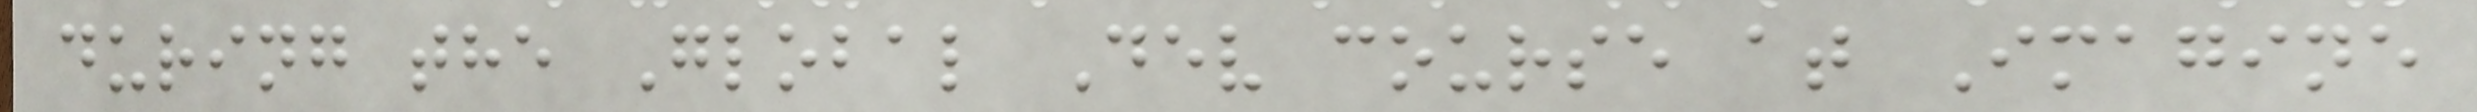during the Global Dev course at Imagine
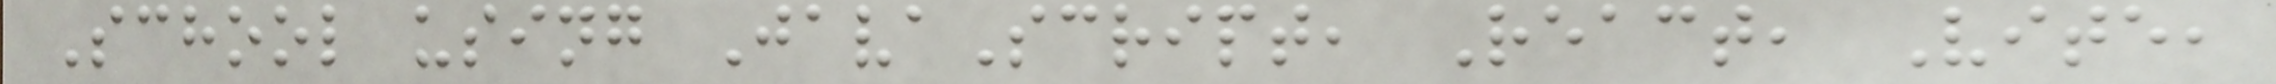School using JavaScript, React, Vite,
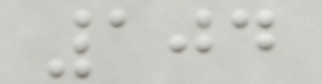104
